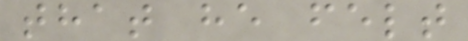that he felt
